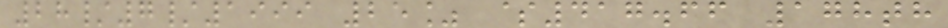28/7/1999 25% $417.66 178th
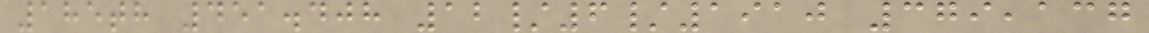185th 451.408 12/6/1910 379,137
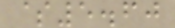$5.60
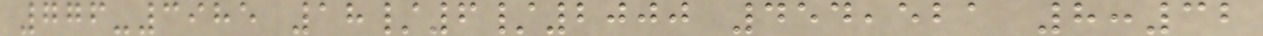776-3985 18/6/2000 454,521 8:32
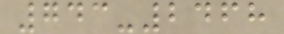743-2468
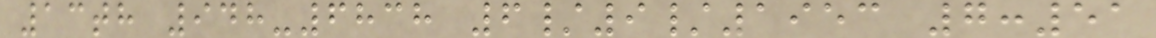13th 948-6838 6/9/1953 7:51
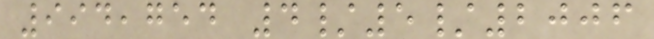994,754 4/5/2006
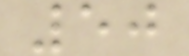50
